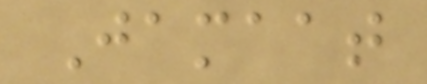Jamaat
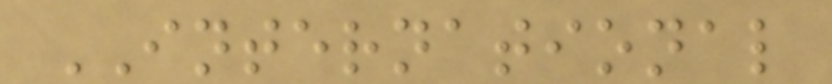INTERNATIONAL
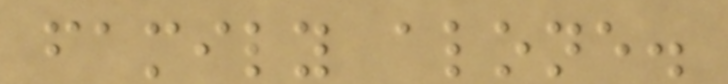family alone.
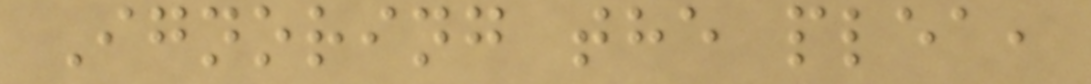Ignoring the plea,
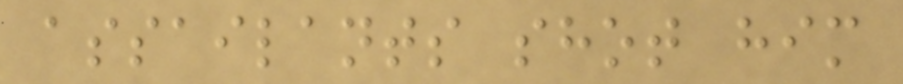assailants shot him
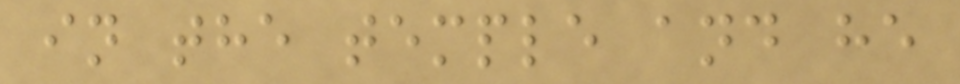in the temple and he
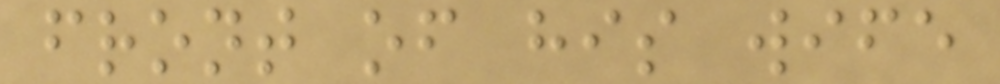front of his wife
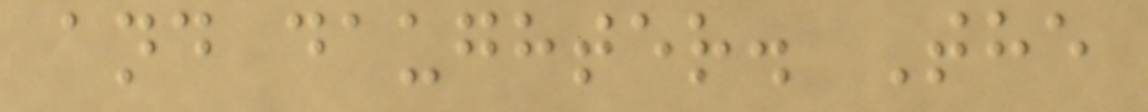and daughter. The
